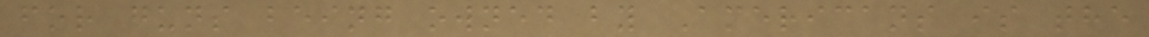for guns being owned by Americans is the
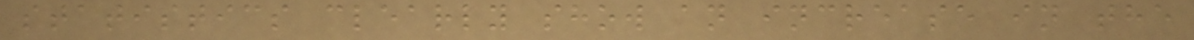statistics clearly show an increase in the
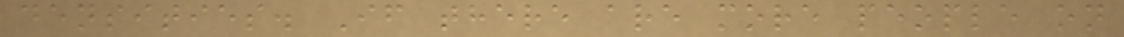densities. If there are more people on
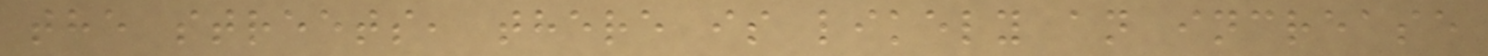the streets, there is likely an increase
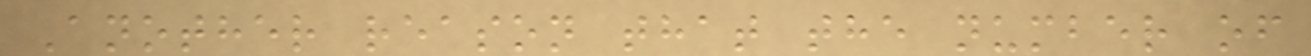Another reason that the number of
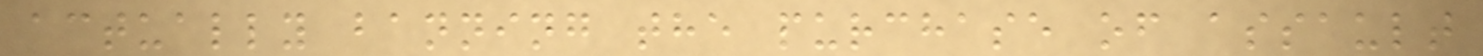actually banning the purchase of assault
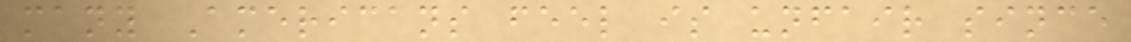many Americans feel is unfair since
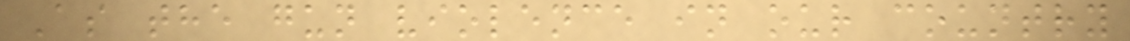As the gun violence in our country
